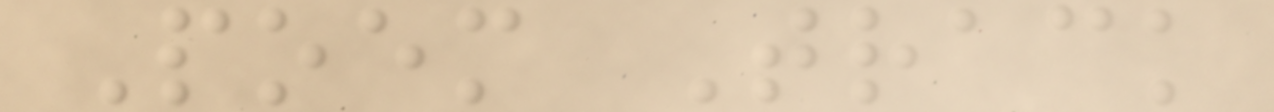Poem Track
